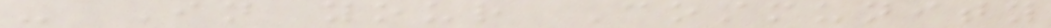- In your Community
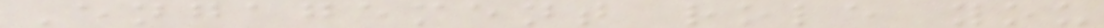Engagement role you
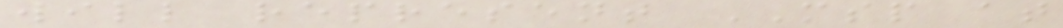will represent MSP at
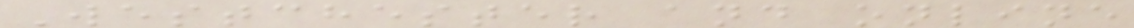Westchester and online
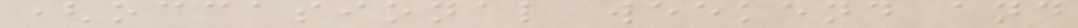(occasional weekend and
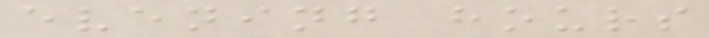evening hours
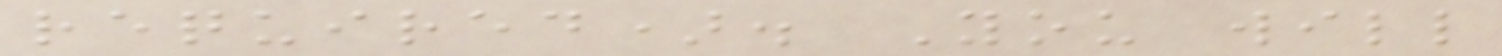required). You will
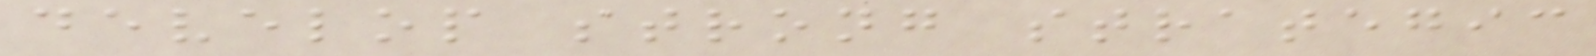develop strong strategic
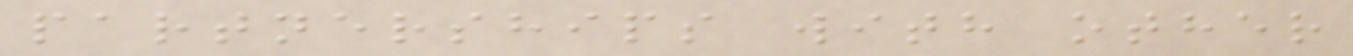partnerships with other
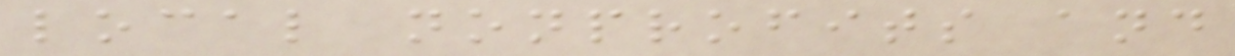local nonprofits and
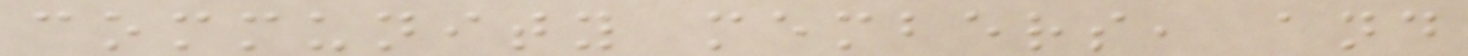community members, and
